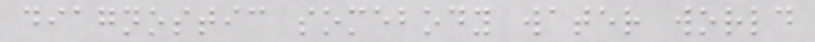diagnostic somebody water world
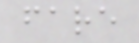fare
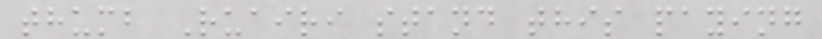thumb Ruairi stand this paying
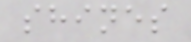shines
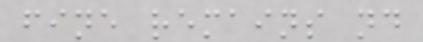fine remains nd
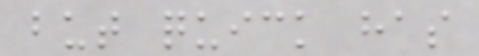but quick has
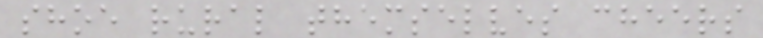shoe rural themselves cheers
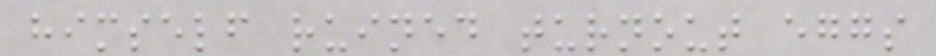himself ruined turnout eggs
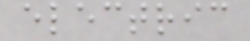electric
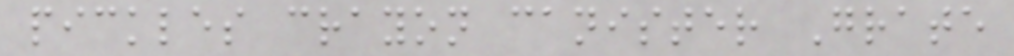pickles crayon canister Grate
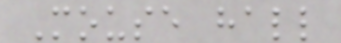Mouse hall
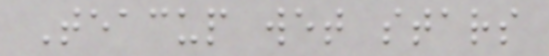Teacup wet stars
